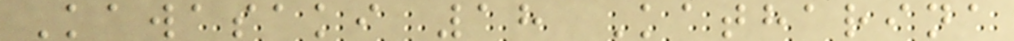Kawasaki 18 Katharina
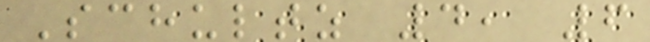Schultz 4, 6
